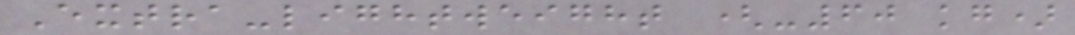Extra-lightweight (-60 kg)
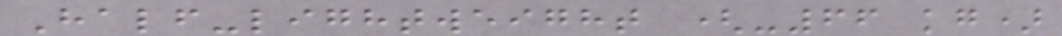Half-lightweight (-66 kg)
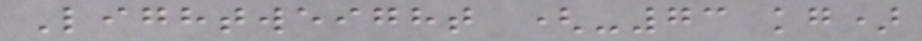Lightweight (-73 kg)
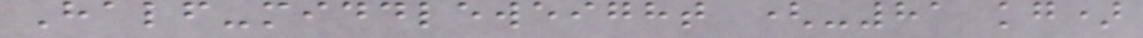Half-middleweight (-81 kg)
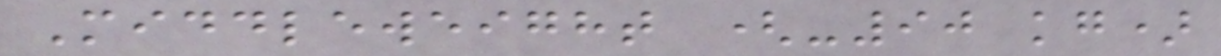Middleweight (-90 kg)
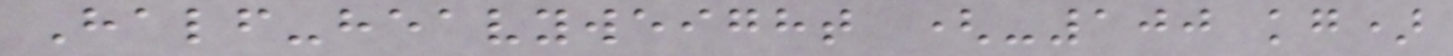Half-heavyweight (-100 kg)
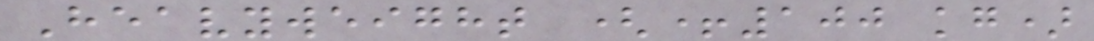Heavyweight (+100 kg)
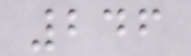246
